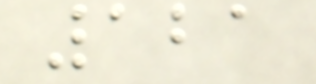121
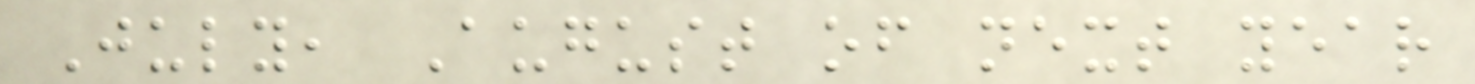July, August of next year
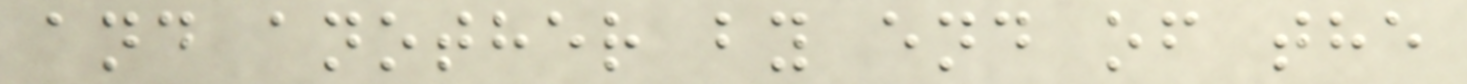and another by end of the
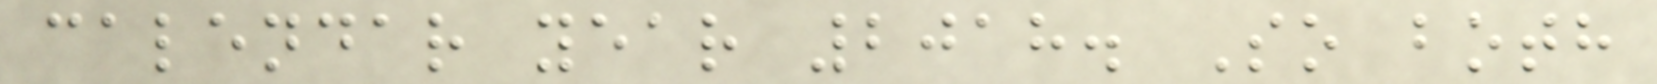calendar year 2018. So both
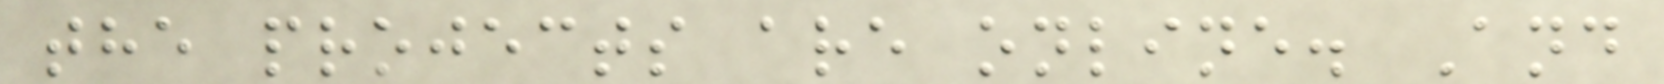the projects are online. And
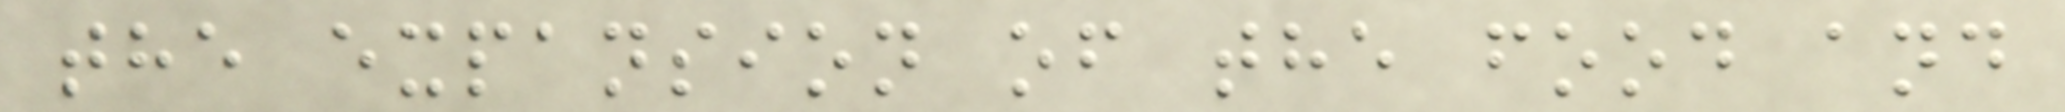the expansion of the food and
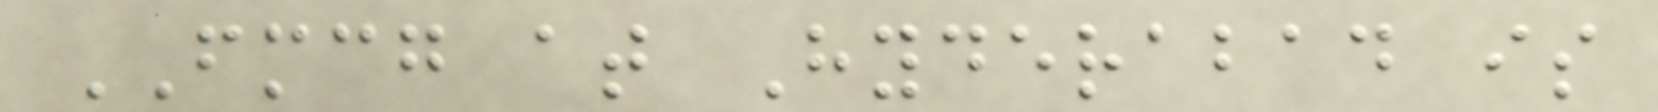FMCG at Hyderabad is
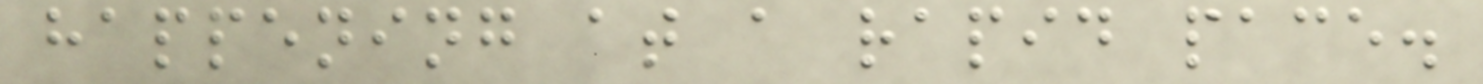happening at a rapid pace.
